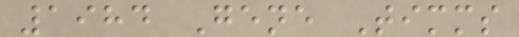1984 Gene Timms
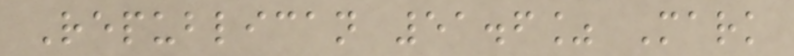Republican 51.6% Mark
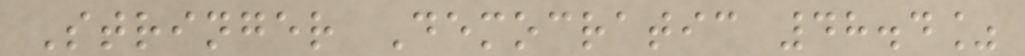Stringer Democratic 48.4%
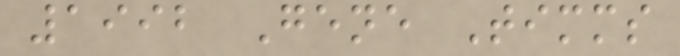1992 Gene Timms
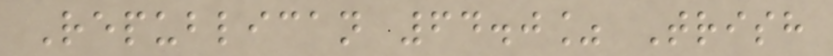Republican 64.0% Trish
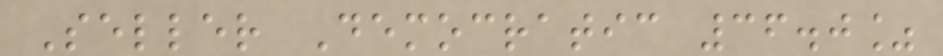Seller Democratic 36.0%
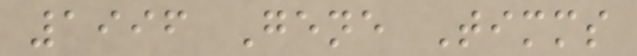1996 Gene Timms
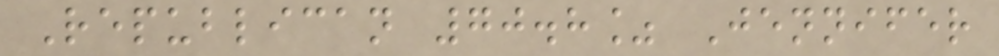Republican 70.8% Jennifer
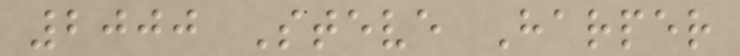2000 Steve Harper
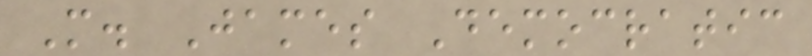M. James Democratic
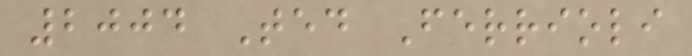2004 Ted Ferrioli
